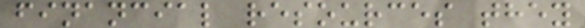financial resources they
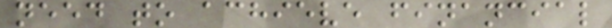need to achieve financial
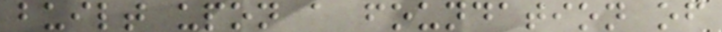built upon a foundation of
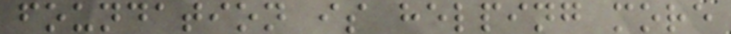foundation is helping more
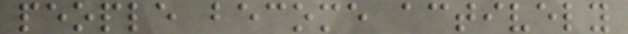people become actively
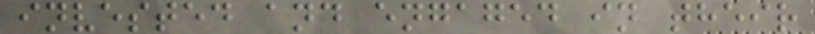invested and engaged in their
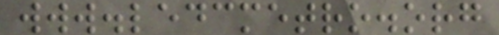www.ledcmetro.org
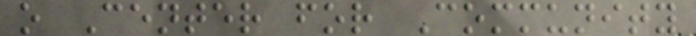o Center for Community
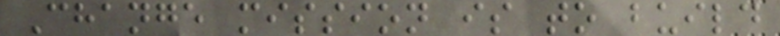Change mission is to build
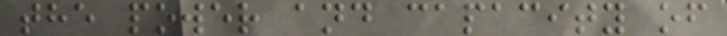the power and capacity of
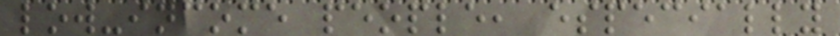low-income people, especially
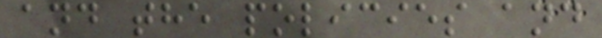and the policies and
